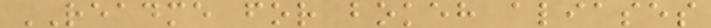README for bokeh aliases
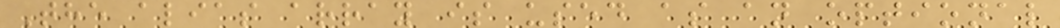The alias array is used as an optional
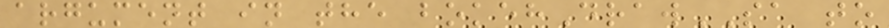argument in the bokehDrawSA to
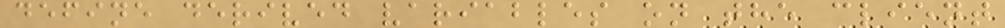define derived variables on the client
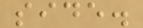side.
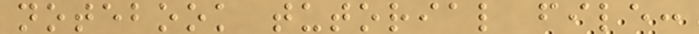notebook tutorial file:
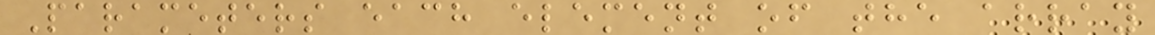Parameters each element of the array
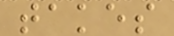takes
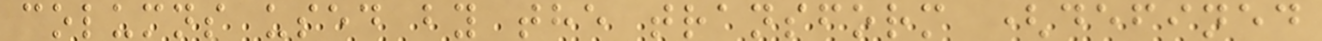columns used by the transform (defined
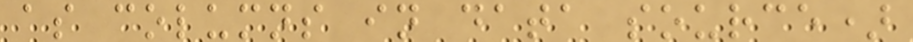as columns in data source)
